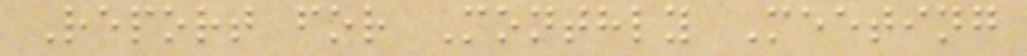Report for Monthly Meeting
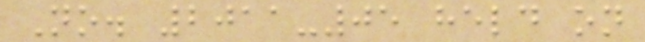No. 2011-05 held on
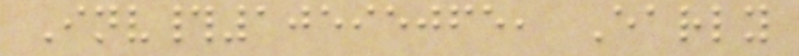Inv#10595065, Early
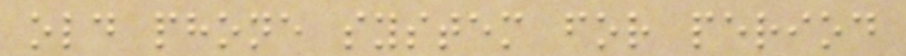old phone system for period
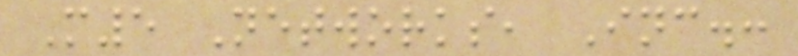M5 Networks, Inc.:
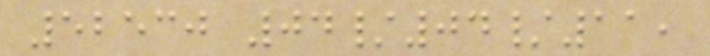52530 04/04/11,
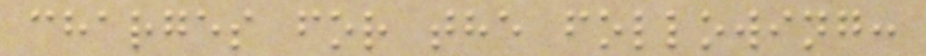charges for the following:
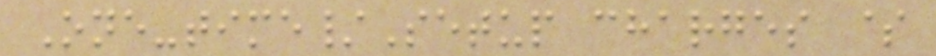One-time/Setup charges $
